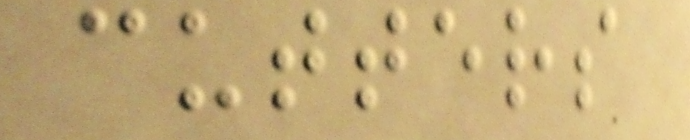cutters
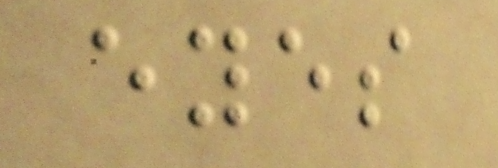eyes
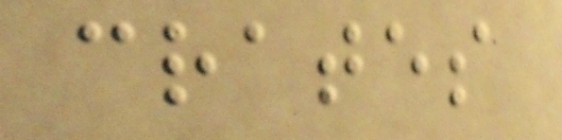crates
